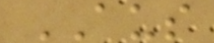AUS
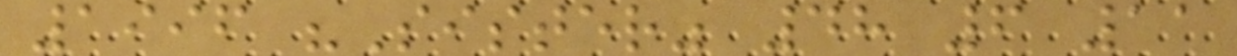1996 "Sister" 48 6 11
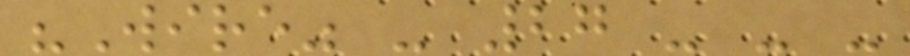"Wire" - 27 - - -
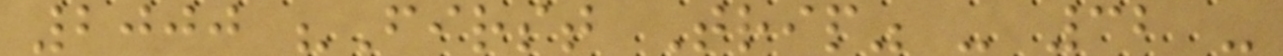2000 "First Trip" - 32 -
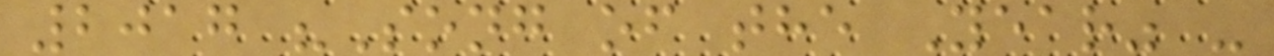2017 "Song of the Year" -
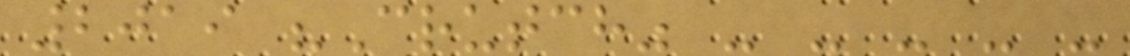2019 "Crutch" - - - - -
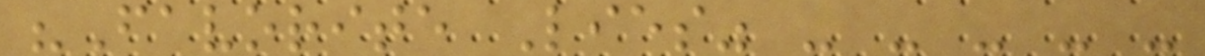"Favorite Lies" - - - - -
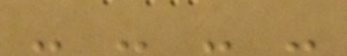- - - -
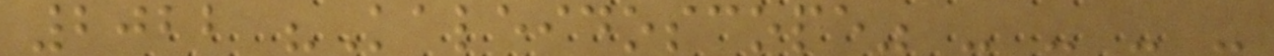2022 "Kaleidoscope" - - - -
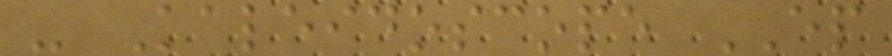- Kaleidoscope EP
